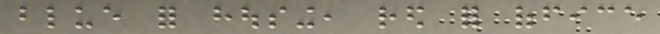blue for housing, red for office
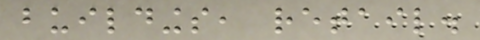buildings, retail.
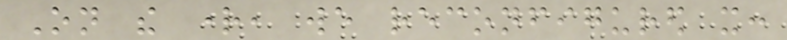On the right, we reconfigured it:
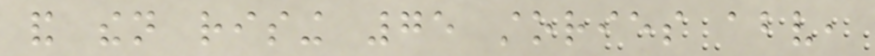and then rising 75 stories above,
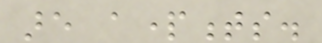are apartments.
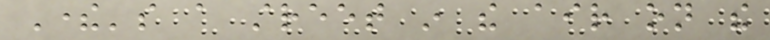There's a street in the air on the
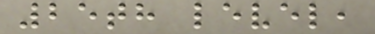25th level,
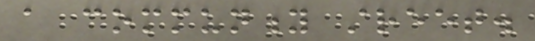a community street.
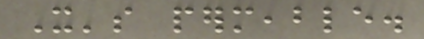It's permeable.
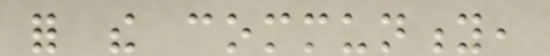for the community,
